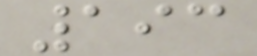193
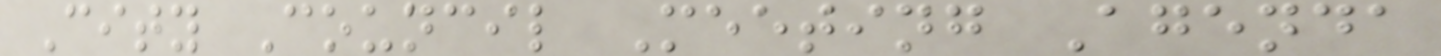City Council Meeting Agenda
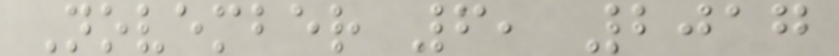November 6, 2017
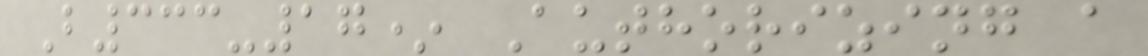B333-17* Authorizing a
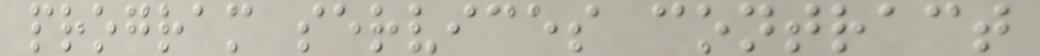program services contract
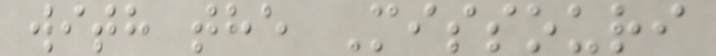with the Missouri
